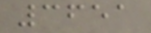3651
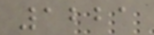1221
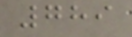789
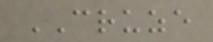CRUZE
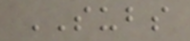SUBS
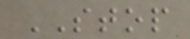STOP
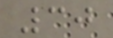30
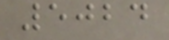5024
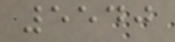5540
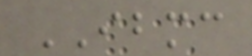IBMC
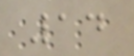14
